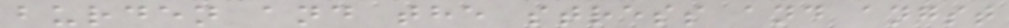burden and the stress and angst
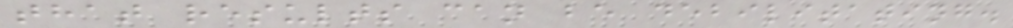that results can be debilitating.
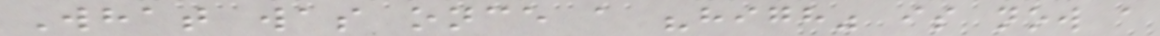What was once a "high" is now a
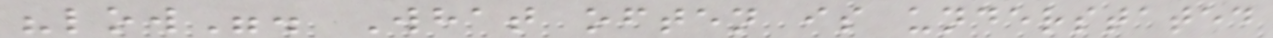"low". What often is understated
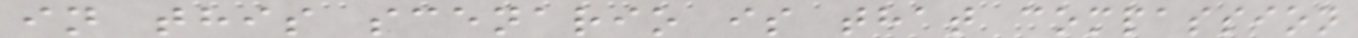in this scenario is that compassion
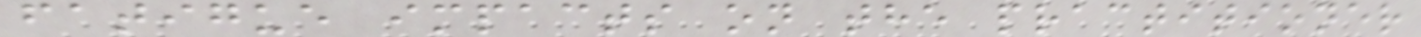fatigue impacts on the practitioner
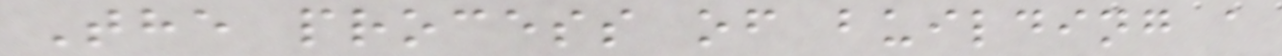The process of building a
